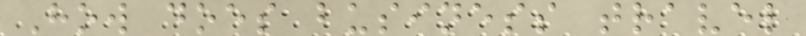How does business travel
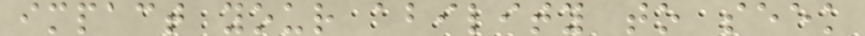impact your ability to seek
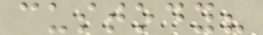custody?
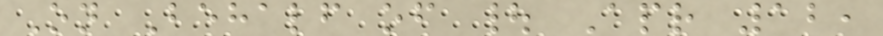On Behalf of | Apr 12,
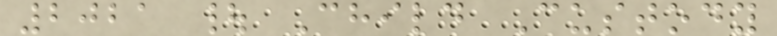2021 | Child Custody
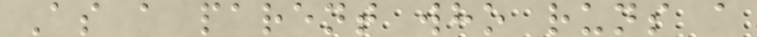As a parent who runs a
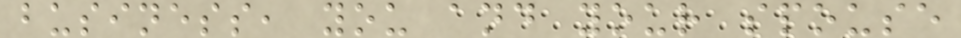business, you and your spouse
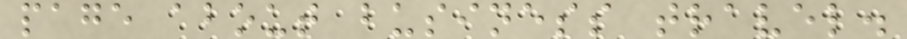page about business travel.
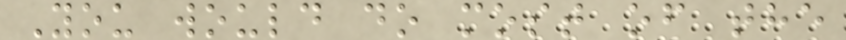You would do most of the
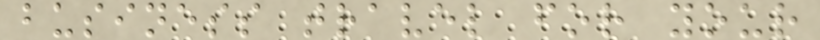business travel for your
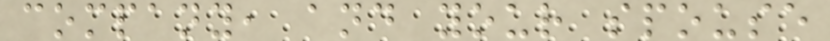company, and your spouse
